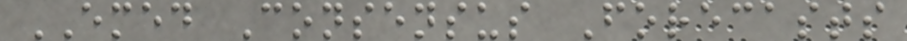EMED Consensus Forecasts
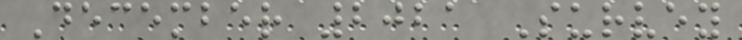December 2021 Survey
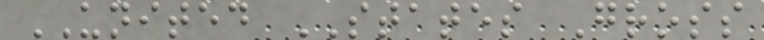UNITED STATES Gross
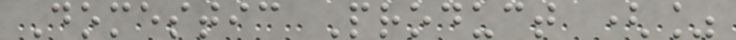Domestic Product (%
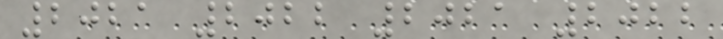2021 2022 2021 2022
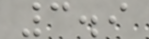3.9
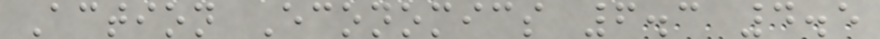Action Economics 6.3 4.5
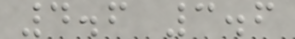4.6 3.6
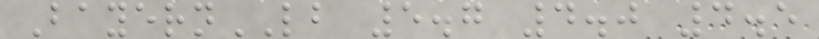BayernLB 5.7 4.0 4.5
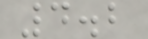4.2
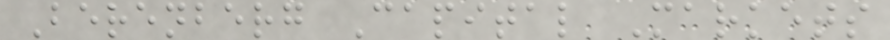Berenberg Capital Markets
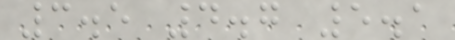3.5 4.7 5.1
